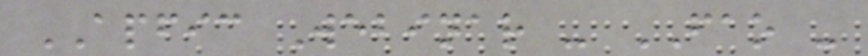APFIC Webinar - FAO -
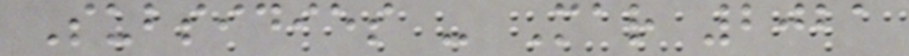Subsidies - Mar 2021
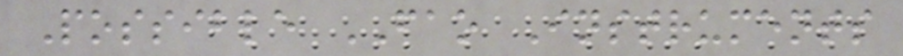Possible FAO Instruments
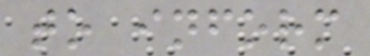to inform
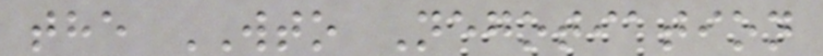the WTO Negotiation
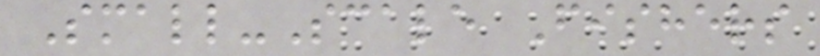Small-Scale Fishers
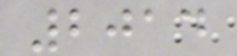2014
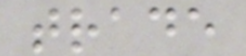trade
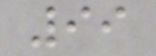99
